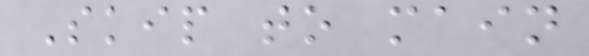Skip to main
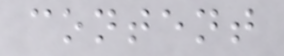content
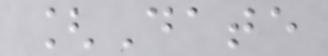[Date
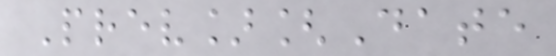Prev][Date
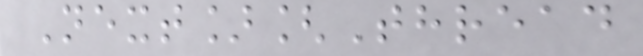Next][Thread
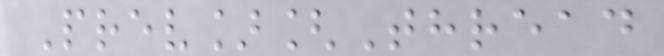Prev][Thread
